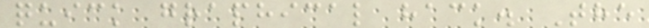quick graphical hack. The
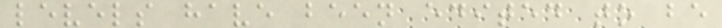levels have been edited to be
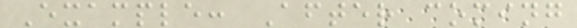Example: After coming
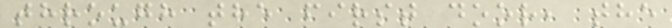through the first door, the
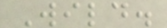Wild.
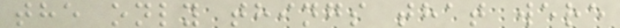the only things that were
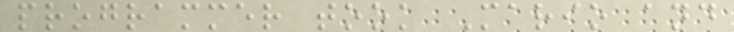programmer took Mario and
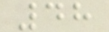48
